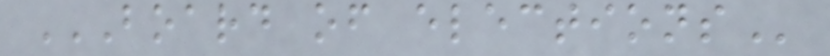BOARD OF ELECTIONS
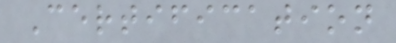Certification
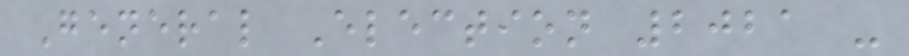General Election 2021 -
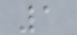1
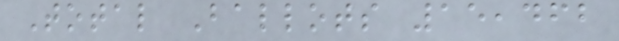Total Ballots 15,462
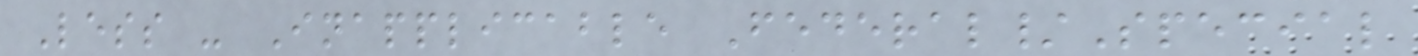Less - Inapplicable Federal/Special
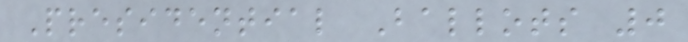Presidential Ballots 0
